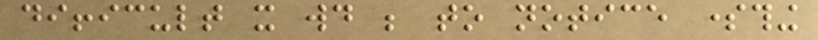difficult it would be to notice something
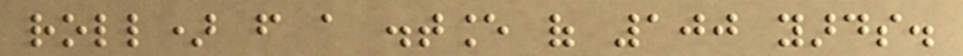roll) from a distance of 100 yards.
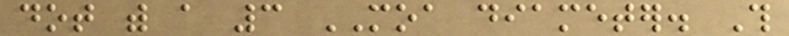dot with a 3 MOA diameter. This
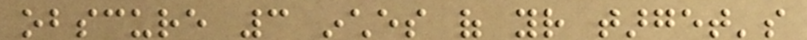obscure 3 inches of your target's
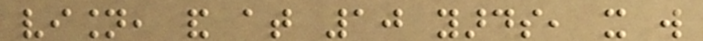vision, and at 10 yards, it will
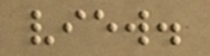view.
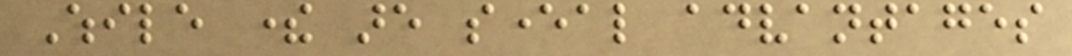While there are several advantages
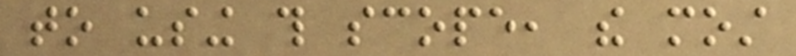to using this scope, the most
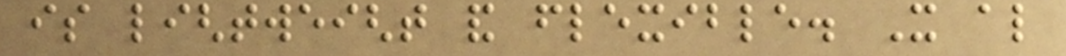is lightweight and flexible. It also
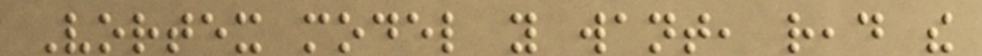Vortex model you want, read the
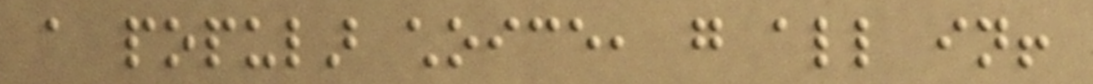a popular choice, go all in!
